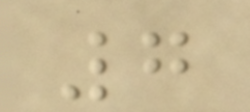7
